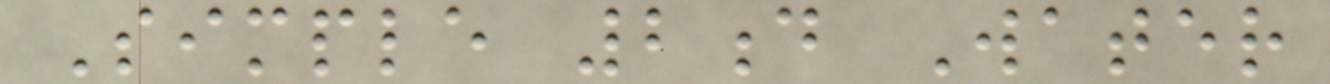Simple 2d Water
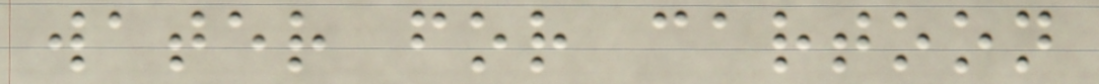water for cartoon
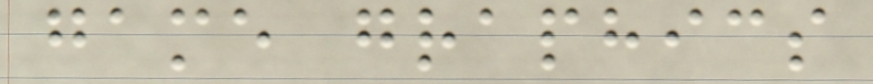game graphics
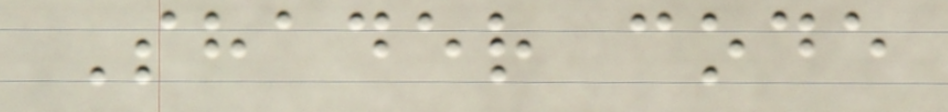Shader code
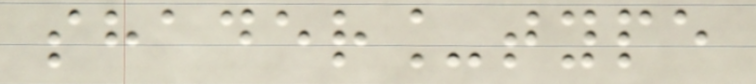shader_type
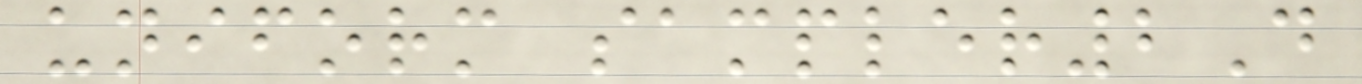uniform sampler2D
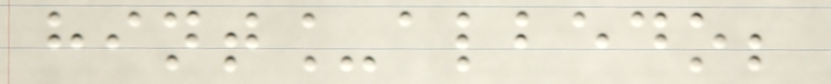hint_albedo;
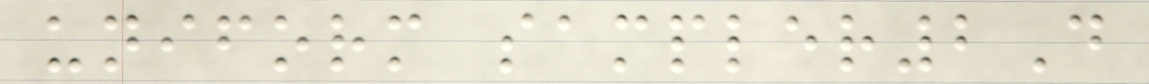uniform sampler2D
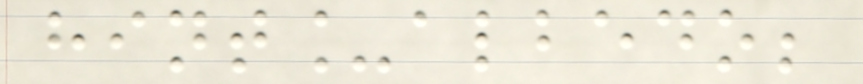hint_albedo;
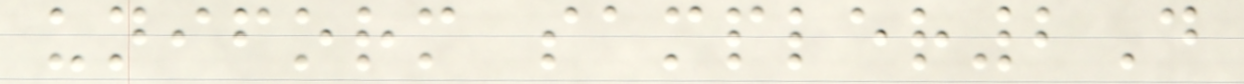uniform sampler2D
